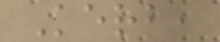Kerb,
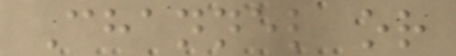Channel or
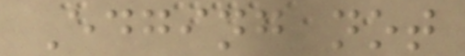Edging not
